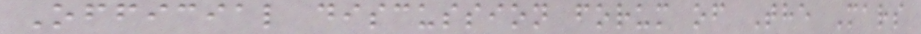Official discussion forum of The Mars
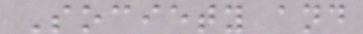Society and
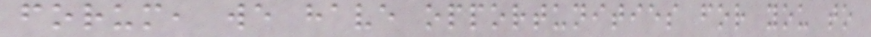forum, we have opportunities for you to
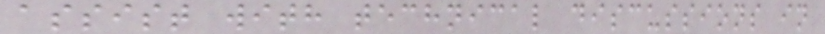assist with technical discussions in
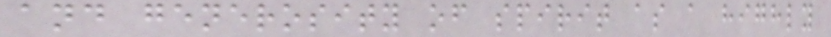and generosity of spirit as a highly
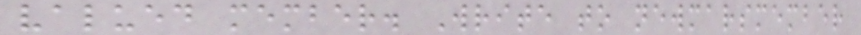valued member. Write to newmarsmember
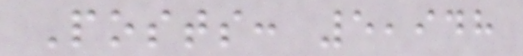Posts: 5,948
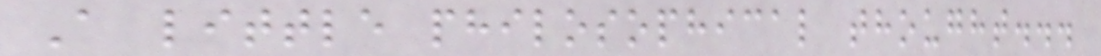A little philosophical thought...
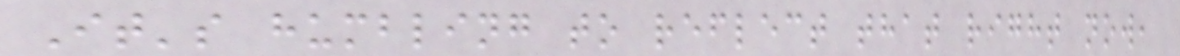It's humbling to reflect that right now,
